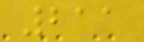211
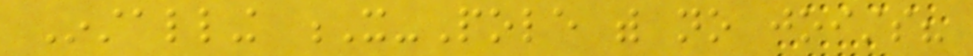Installing X-Pole with no joists?
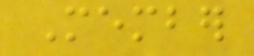Member
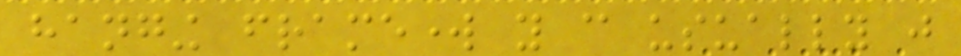hanging framework you can usually just
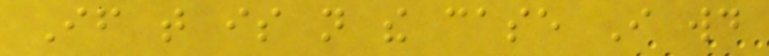If that is not the case I would
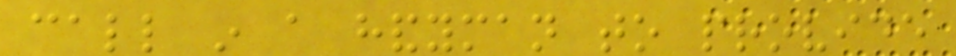call in a handyman to provide
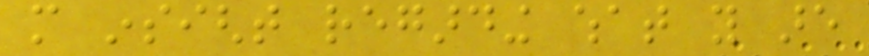more insight regarding what you are
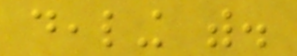dealing with.
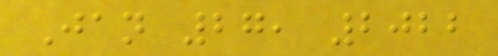Jan 27, 2022
